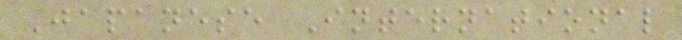Japanese International
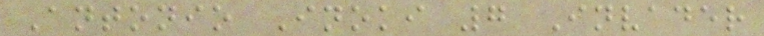Antonio Inoki 7 Invader
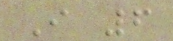I 6
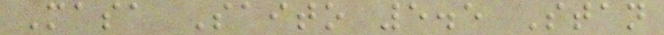Masa Saito 5.5 Stan
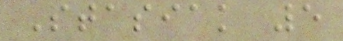Stasiak 5
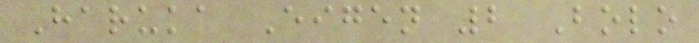Haruka Eigen 2 Bolo
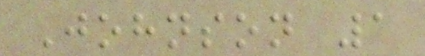Johnson 1
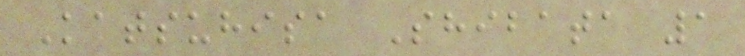Katsuhisa Shibata 1
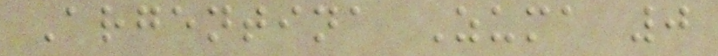Argentina Zuma 0
